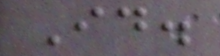Id.
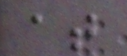at
